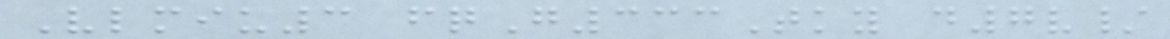Vlmiu3 fqG333Tky d7v/
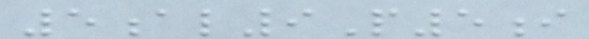5al9P5i
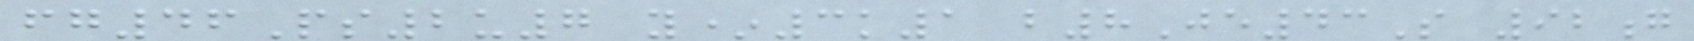fg46Ps2u7 y*3k1 b8Je43S 92g
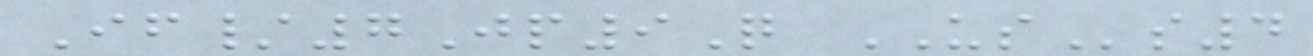If/7Jp9Q USs4
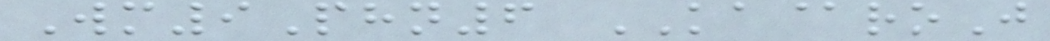Wm9Phn6 KA@roJ
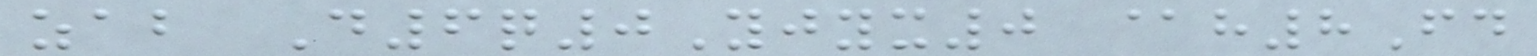zab D6q0Yjyx0 @h8Fd
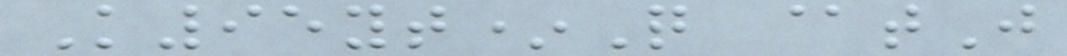K95yt*Q @tJ
